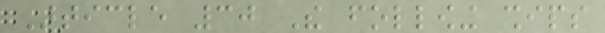Article 30 The following ships
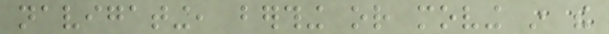navigating, berthing or moving in the
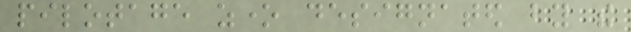pilotage zone designated by the
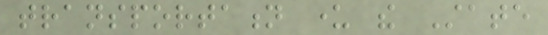transportation under the State
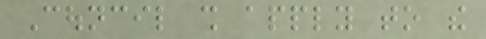Council shall apply to the
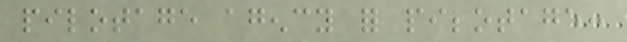pilotage agency for pilotage:
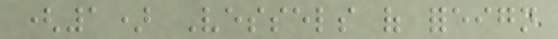(1) Vessels of foreign
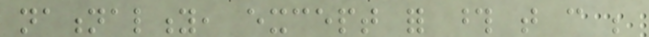nationality, except for those that can be
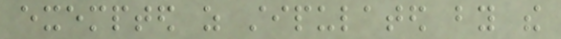exempted as stipulated by the
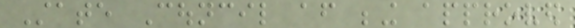State Council after being approved
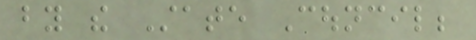by the State Council;
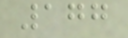177
